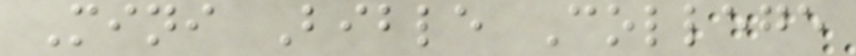Mini Bible College
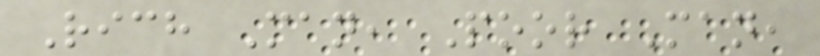Rich Man, Poor Man,
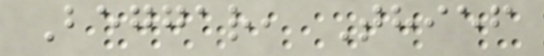Beggar, Thief
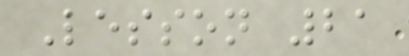Lesson 21
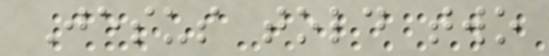Jesus told two
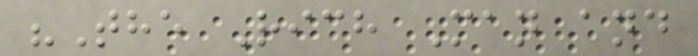"The Rich Man and
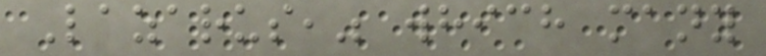Lazarus," which many
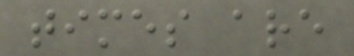times are
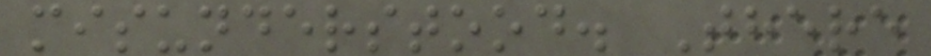misunderstood. There
